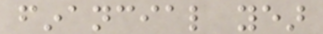financial year
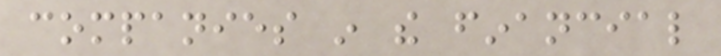companies in the financial
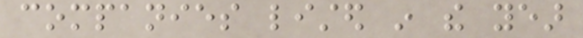companies listed in the year
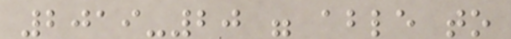2019-20 were able to
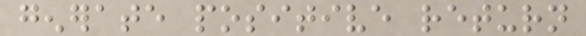generate positive return
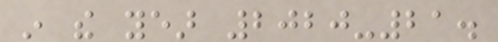in the year 2020-21.
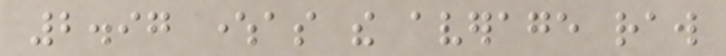2.97 whereas the average raw
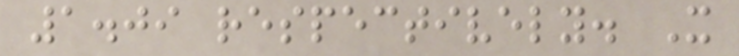1.09 respectively. It
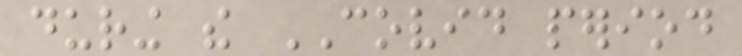during the COVID period
